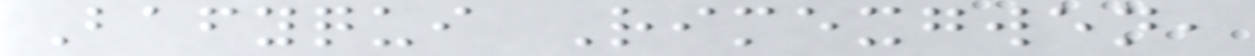Bafyqui Rimexgwen,
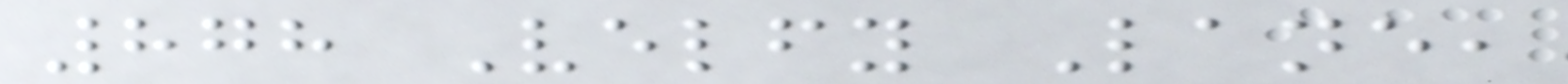878 Velfy Lane,
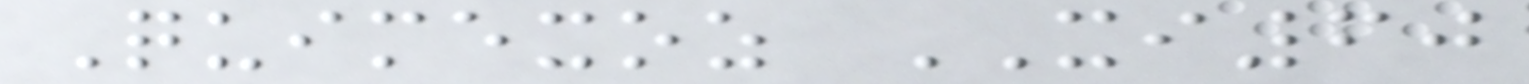Quimexoz XI60
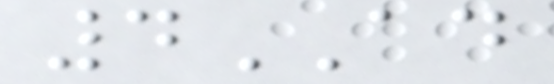4AD
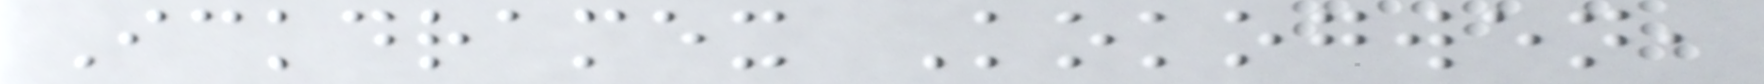Ickdramex Kokogwen,
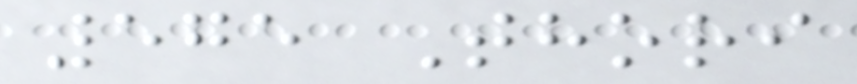575 Thori
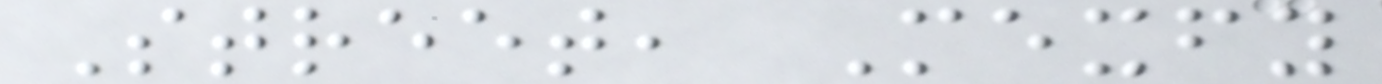Street, Mexfy
